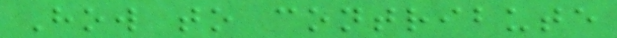How to contribute
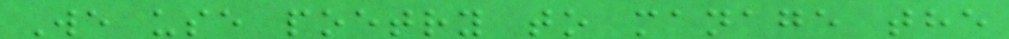We use poetry to manage the
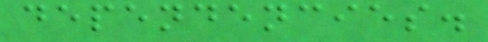dependencies.
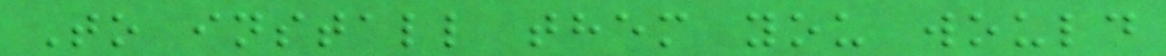To install them you would
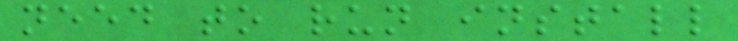need to run install
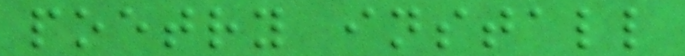poetry install
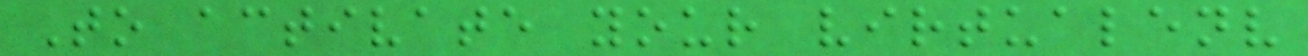To activate your virtualenv
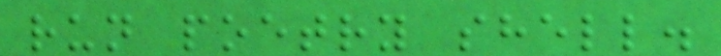run poetry shell.
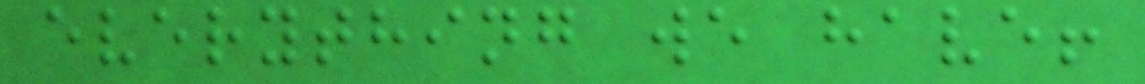everything we have!
